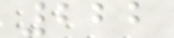222
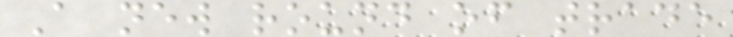A new round of trade
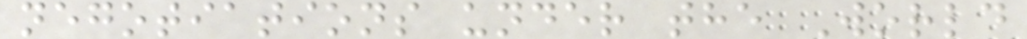negotiations under the World
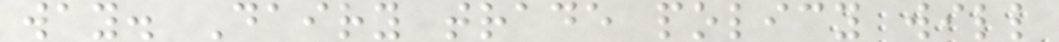way. Dairy trade policy will
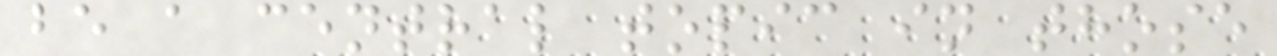be a central topic in those
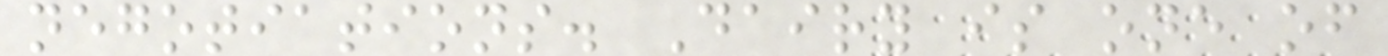negotiations. Dairy is one of
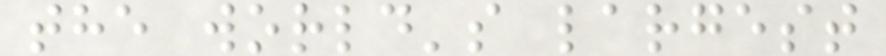the world's largest
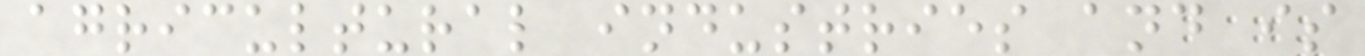agricultural industries and is
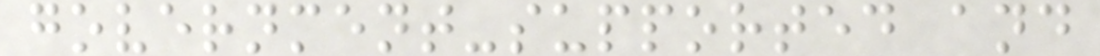government-supported and
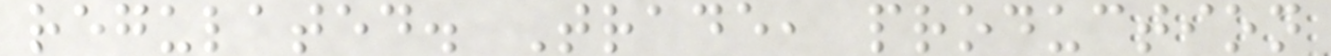regulated. Trade, production
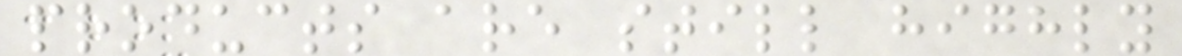products are still highly
